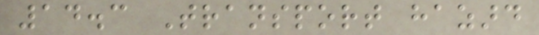14.3 Transport hazard
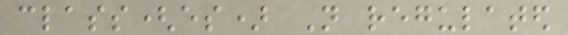class(es) Not regulated
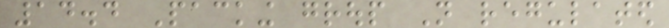14.4 Packing group Not regulated
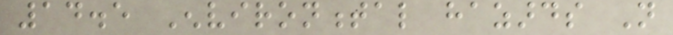14.5 Environmental hazards Not
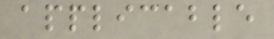applicable
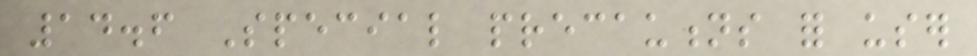14.6 Special precautions for user
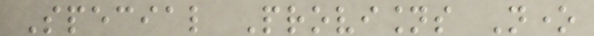Special Provisions None
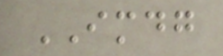IMDG
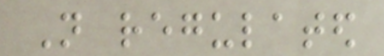Not regulated
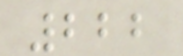222
